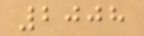2008
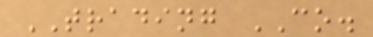TRADING CO.
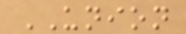UNION
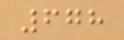678
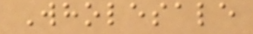Wholesale
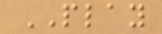PLAY
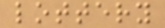lottery
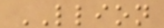LLION
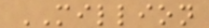MILLION
